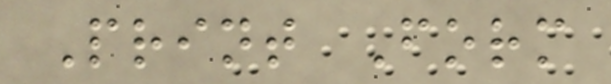Print Form
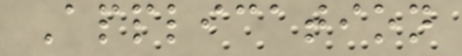Application
